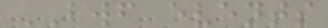BWF events
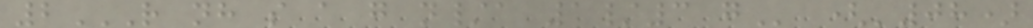2R NH S A G N/A 1/3 G ('08)
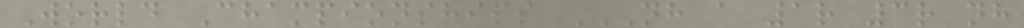World Championships NH A 1R 3R NH
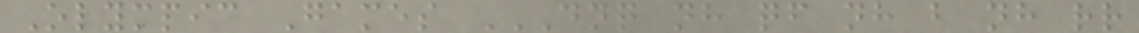Olympic Games DNQ NH QF NH B NH RR
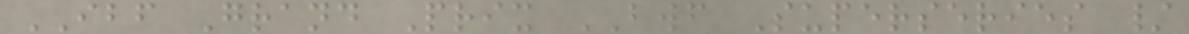IBF Grand Prix BWF Superseries /
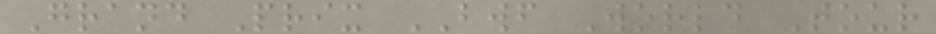Grand Prix BWF World Tour
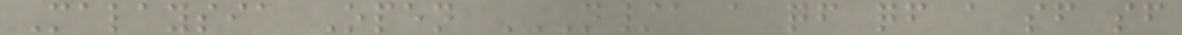Malaysia Open N/A A QF QF A SF SF
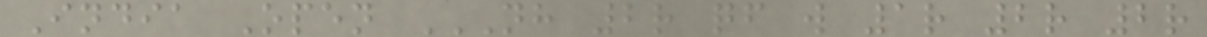India Open NH 2R QF W 1R 2R 2R
